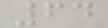64
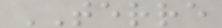TERRE
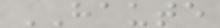HAUTE
